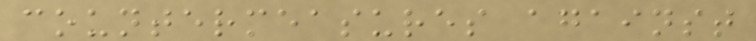countermeasures against
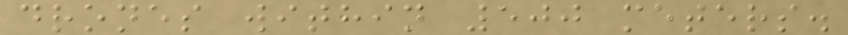drones within 500 meters.
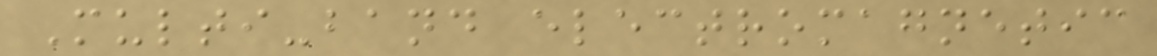Multi-band electromagnetic
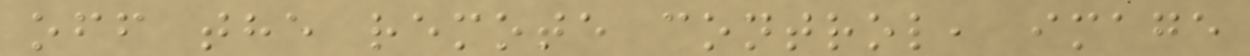off the remote control, image
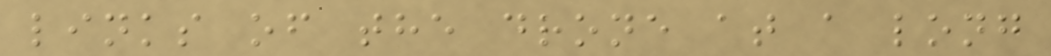links of the drone at a long
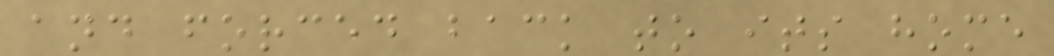and forced back to its home
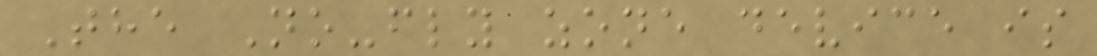The No-fly zone device is
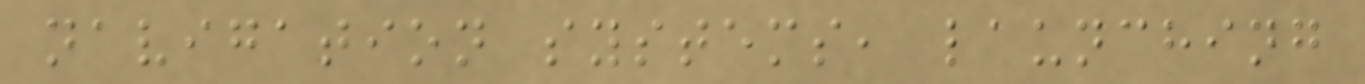navigation systems, launching
